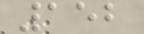152
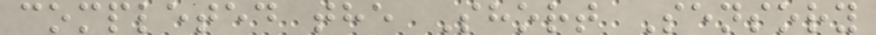completed the Short Sensory
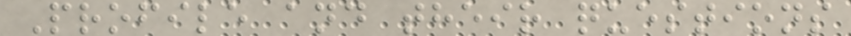Profile and their questions
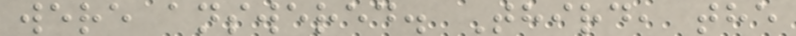were answered. Third, the
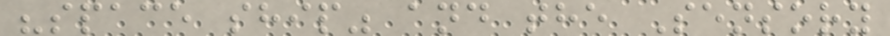"space ship" and the Sensory
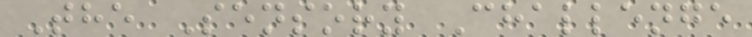The Sensory Challenge
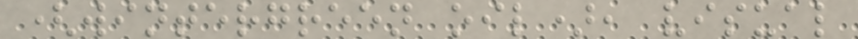(wintergreen oil), visual
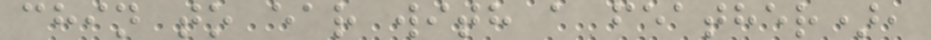chin to ear with a feather),
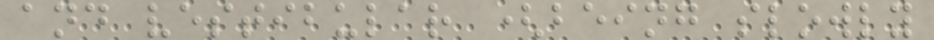and vestibular (being slowly
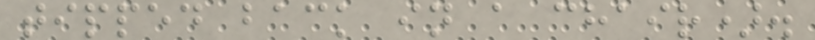tipped back in a chair).
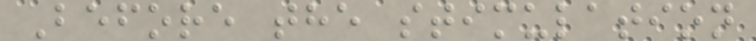Before the stimulation
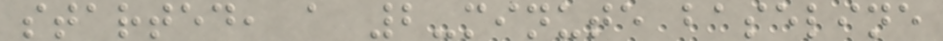started, a 2-minute baseline
